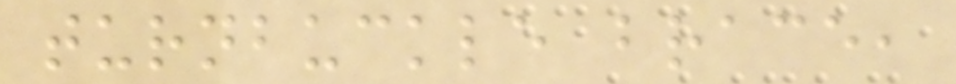turnbuckle brace,
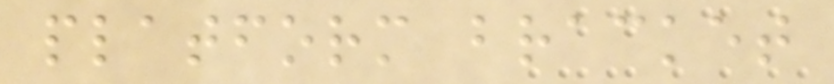platform bracket
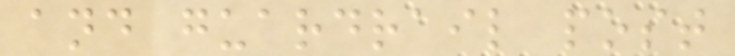and guardrail post
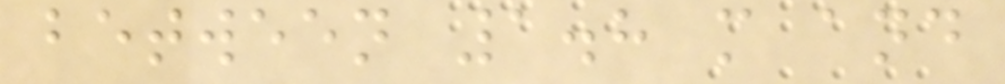between 1.8 m and
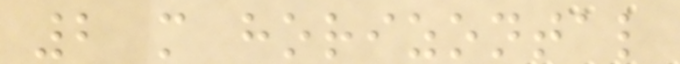2 m horizontal
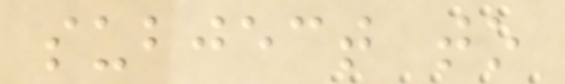subject to
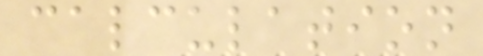calculation
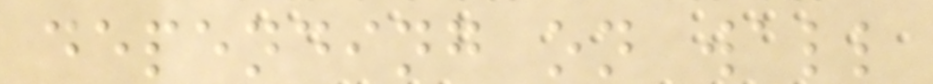depending on wall
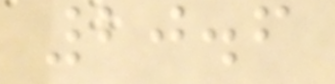20.6
